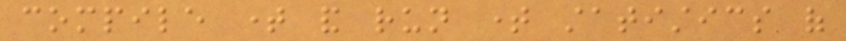compile time and run time statistics of
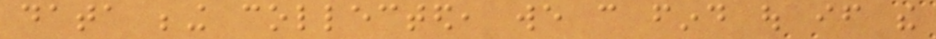data being collected, we can find out if the
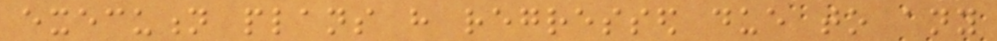execution plans have regressed due to any
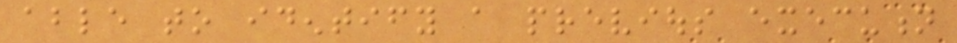able to identify a previous execution
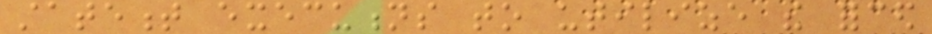statement executions to utilize the forced
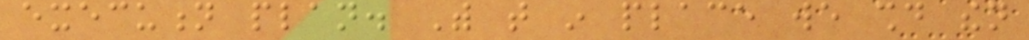execution plan. With that in place we should then
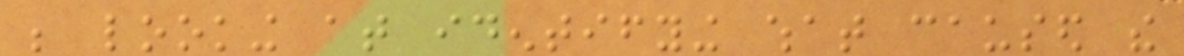be looking at identifying what caused the
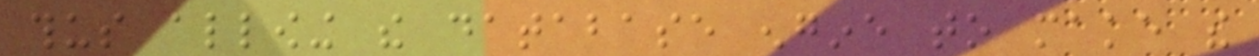thus allowing the database engine to make the
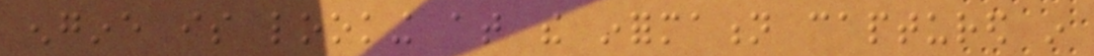engine is looking at the information captured in
